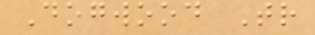Dogwood Tr
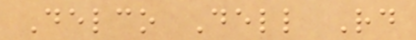Delco Dell Rd
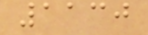1130
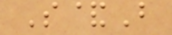S&B
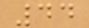44
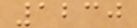1230
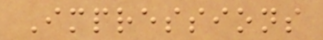Impressions
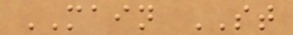MAIN ST
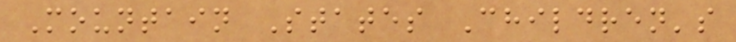Mountain States Children's
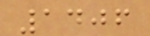1406
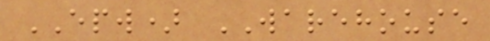EPW) WAREHOUSE
